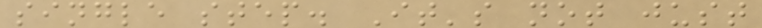single step. It's not just
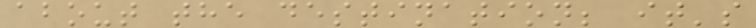about the destination; it's
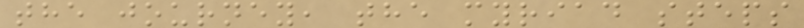the journey, the myriad steps
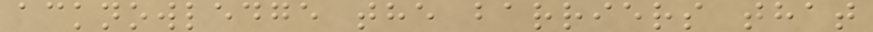acknowledge the barriers that
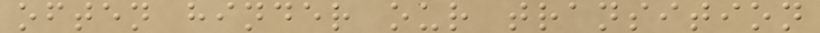often hinder our transition
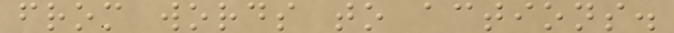from words to actions.
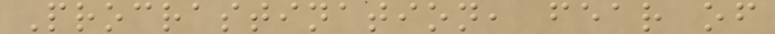Procrastination, fear of
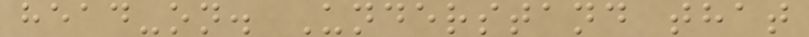head-on. Understand that
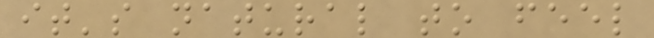it's natural to feel
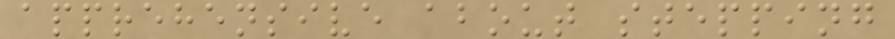apprehensive about stepping
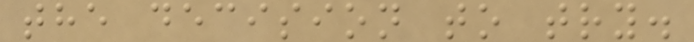the decision to try.
